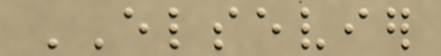ELSEVIER
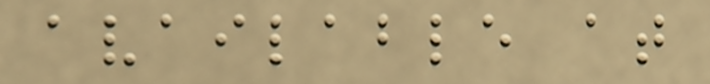available at
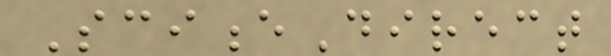ScienceDirect
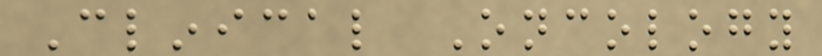Clinical Oncology
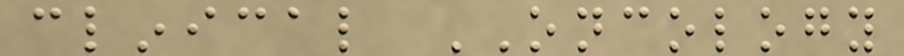clinical ONCOLOGY
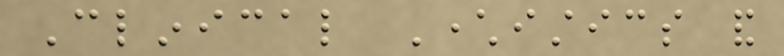Clinical Characteristics and
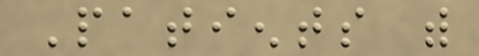Patients with
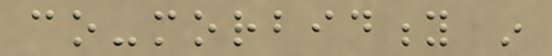co-morbidity in
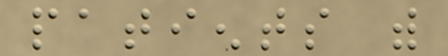patients with
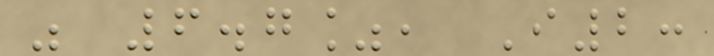was 6.7%, I2:
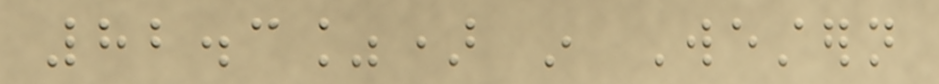82.3%) in Western
